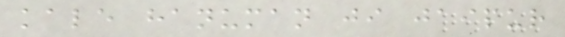kale hanuman ji jaipur
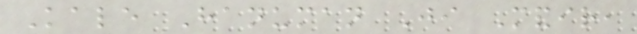Kale Hanuman Ji Mandir,
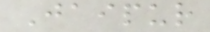Jaipur
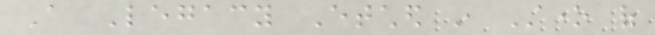A Legacy Etched in Stone of
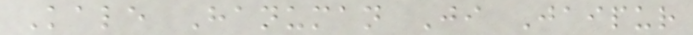Kale Hanuman Ji Jaipur
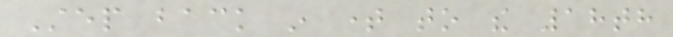Step back in time to the 18th
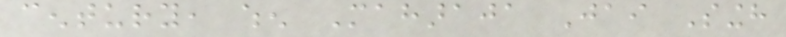century, when Maharaja Jai Singh
